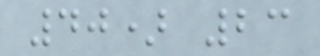40) 23
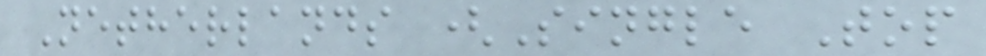Netherlands (Single Top
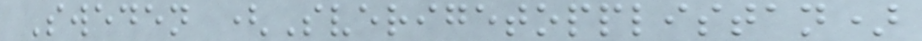Sweden (Sverigetopplistan)
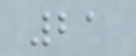21
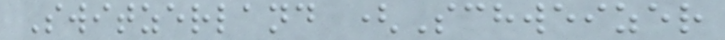Switzerland (Schweizer
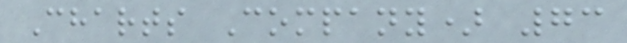Charts Company) 73
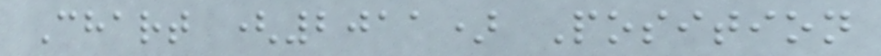Chart (2011) Position
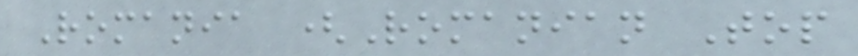Romania (Romanian Top
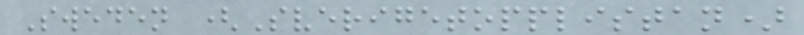Sweden (Sverigetopplistan)
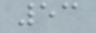53
